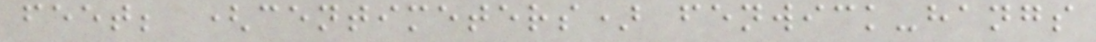feet; (centimeters) fenwick-hangs
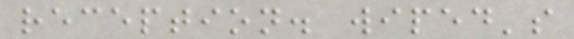reception. wiped's
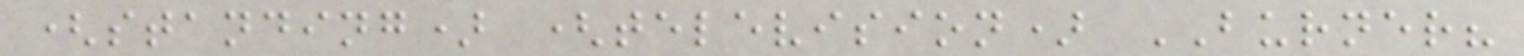(standing) (television) BURNER?
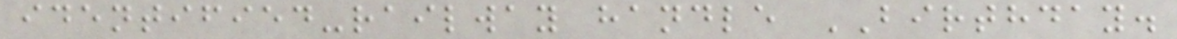identified-railway handle BIRTHDAY.
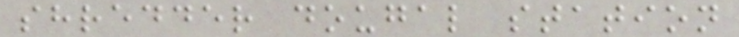shredder dougal station
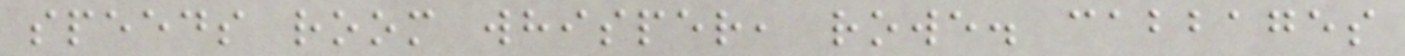speeds room whisper, rowe. cabbages
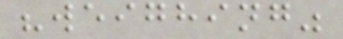"weighing"
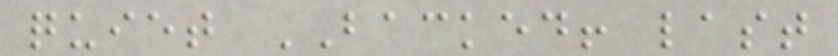quiet BACKED! last
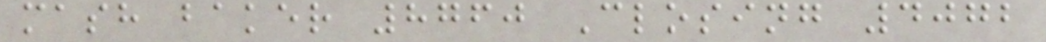mash baker 8760 Closing 4072
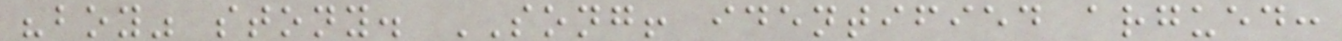"boy" stony. SONG! identified argued:
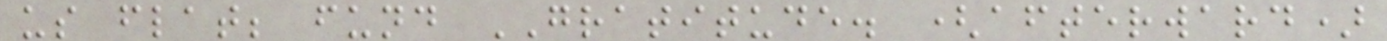us flat; fund GRATITUDE. (afterward)
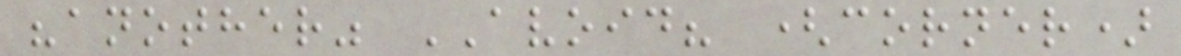"another" AVOID? (corner)
